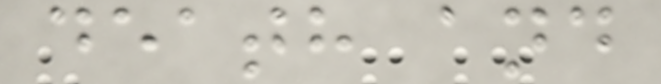death and
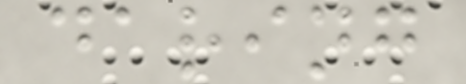daring
